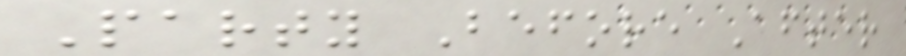Party Before After
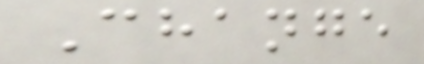Change
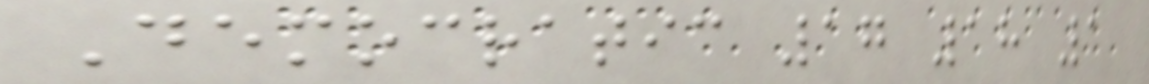Democratic 17 18 1
